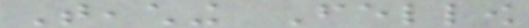Teaching Fellow
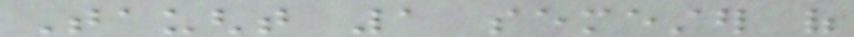Taught 1 semester of
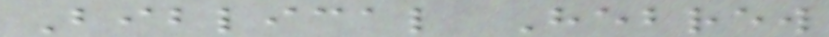Biblical Hebrew
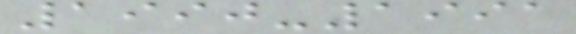1990-1991
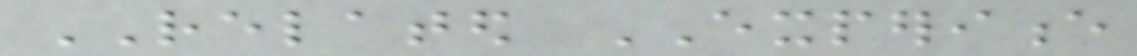RELATED EXPERIENCE
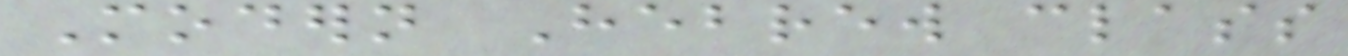Modern Hebrew class
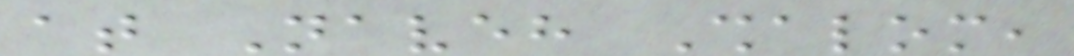at Naveh Shalom,
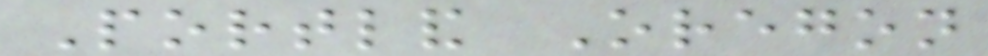Portland Oregon
